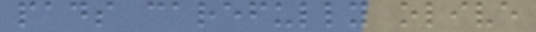pads carefully olive
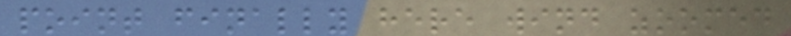point finally here wind zoomed
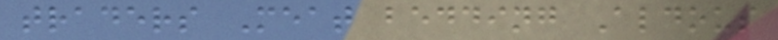traders Meat bedding Aldous
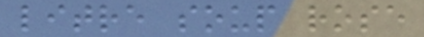litre soup rose
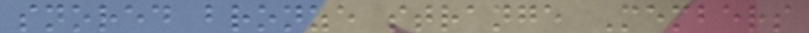snored bronze strange Members
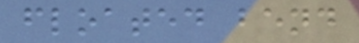floated bend
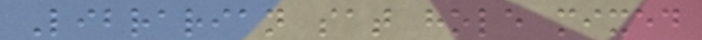Librarian sat hole mixed
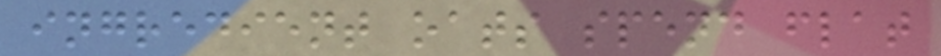ingredient oats spend flat
